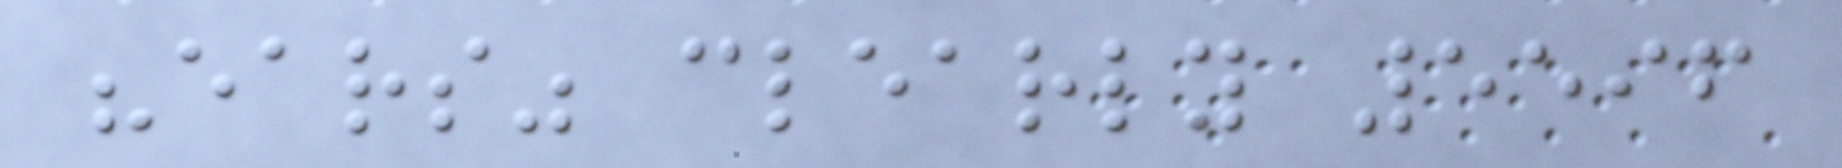"ears" clearly 5596
